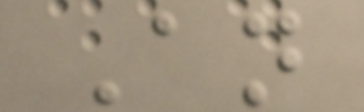An
